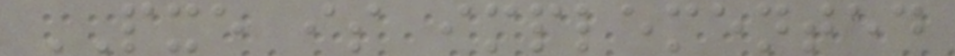PXE is implemented
